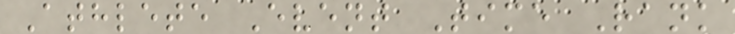Athlete Event Time Rank
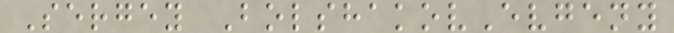Sergey BolshakovEvgeny
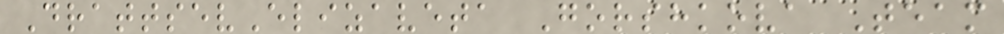DrattsevElizaveta Gorshkova Team
